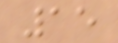15
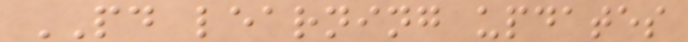PD learning updates
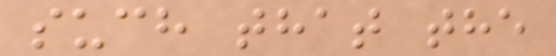such that the
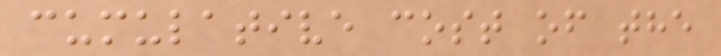cumulative cost of the
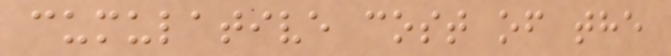cumulative cost of the
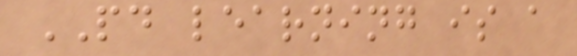PD learning is a
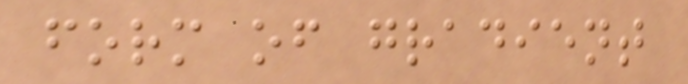form of gradient
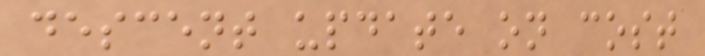descent update on cost
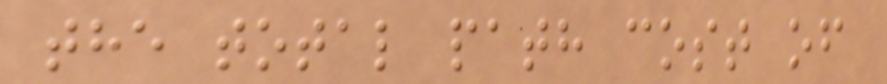the total path cost of
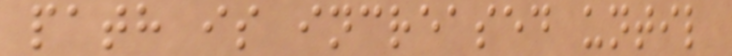path is increased until
